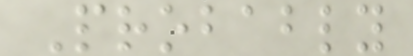Probably
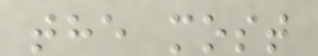the most
